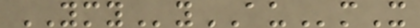YMYyAUmX
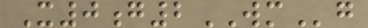X0g2WMg
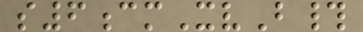s6cmXvB#
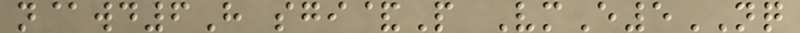n@wd6H sgi&P VmE5NQ
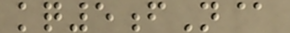kq5fN@
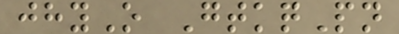jhyO GtkqPn
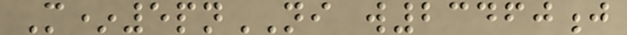M*5pnNI w23460j
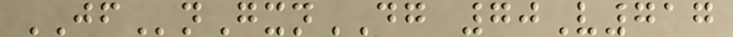JFnGxnDG 70V717
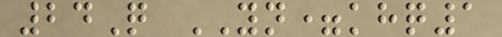24Q YN=khq1
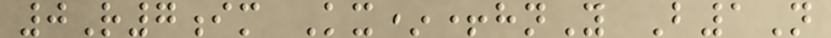0R7im Kx*+hnY B1N
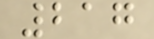217
